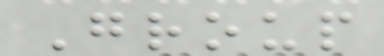Group
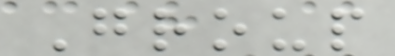Group
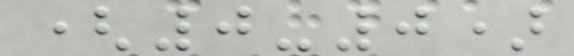(0-0)
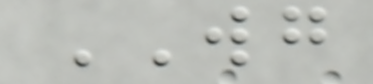WG
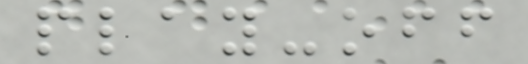play-off
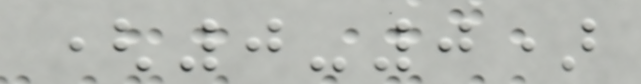(0-0)
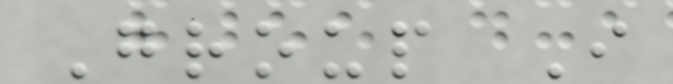Group I
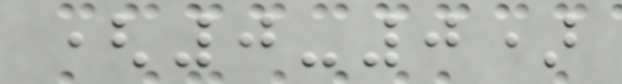(0-0)
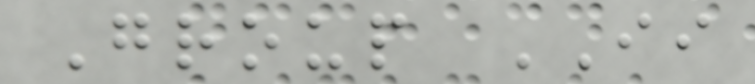Group II
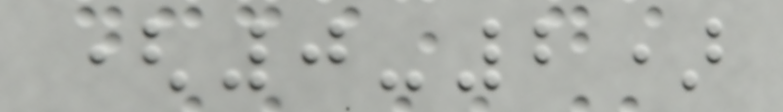(0-2)
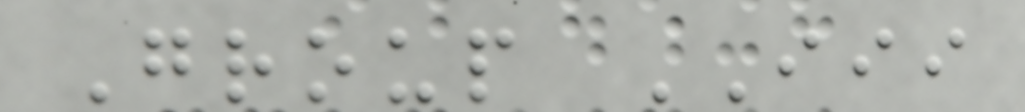Group III
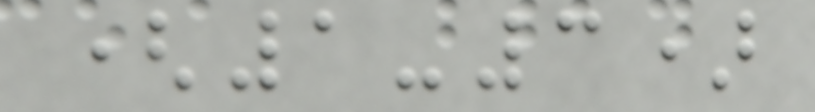(1-3)
